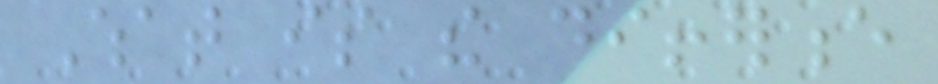What is the difference
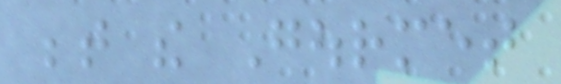between the Gourmet
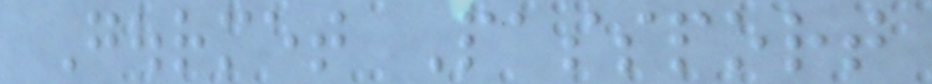Gourmet Passport
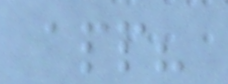app?
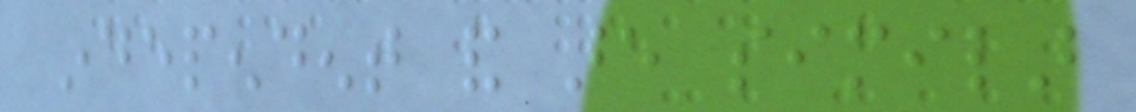independent and are similar
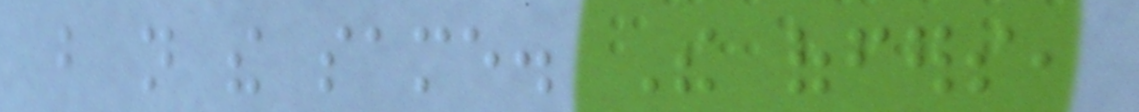but not the same. The offers,
